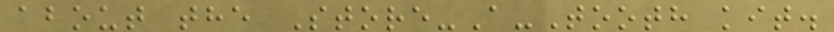about the Store-A-Tooth kit.
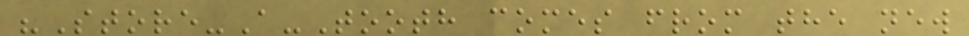"Store-A-Tooth comes from the new
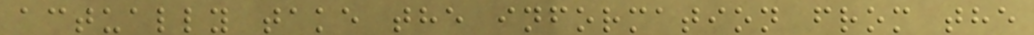actually take the information from the
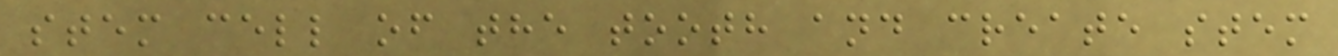stem cell of the tooth and create stem
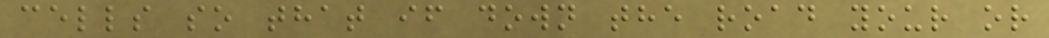cells so that if down the road your or
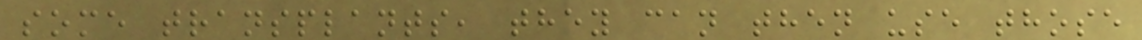some transplants, they can then use those
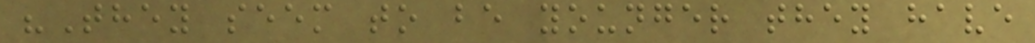"They seem to be younger they have
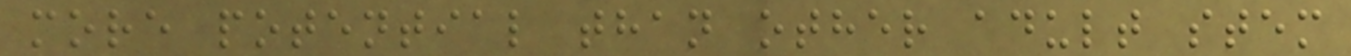more potential than other adult stem
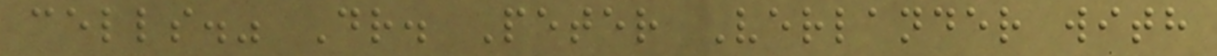cells." Dr. Peter Verlander with
